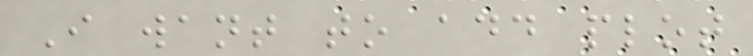I want to add plot
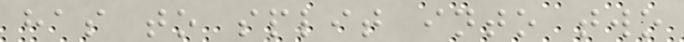has to split into two
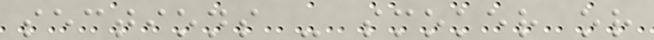sections - smoker or
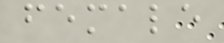female
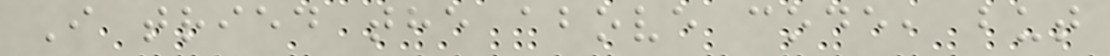I tried the above code, but
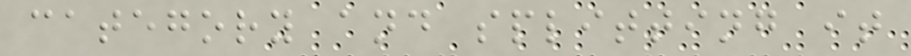category and splitting it
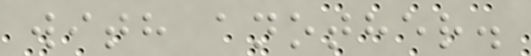with another.
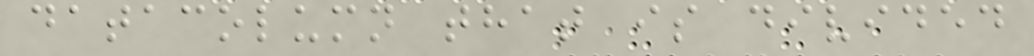datacolumn that is divided
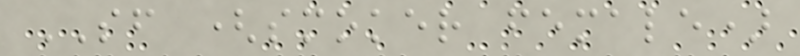SF (smoker female)
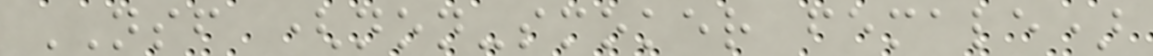NSF (non-smoker female)
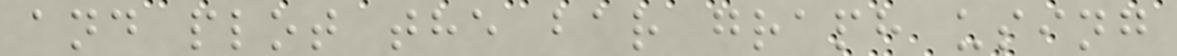and plot the bar graph using
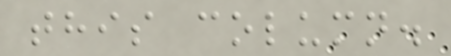this column.
